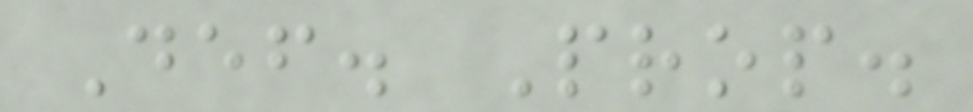Def. Prop.
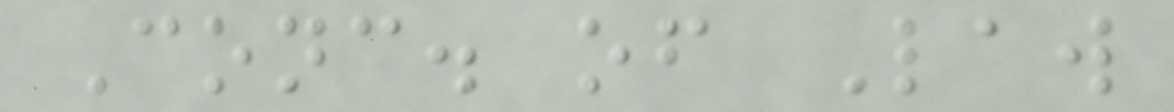Conc. of Law
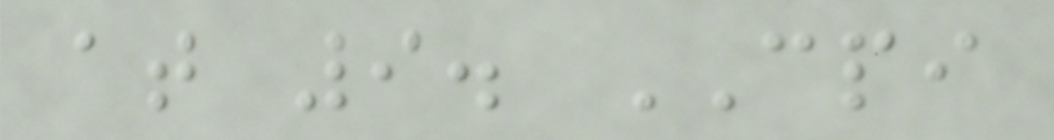at 9. CPI
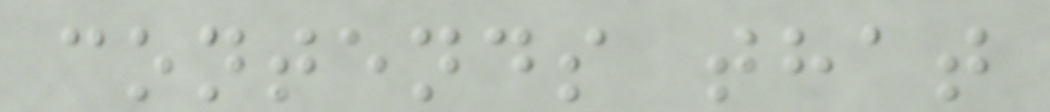contends that
